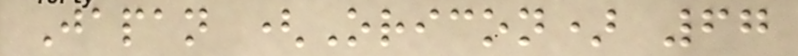Japan (Oricon) 67
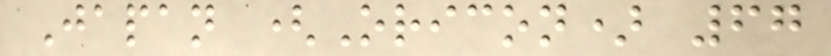Japan (Oricon) 67
